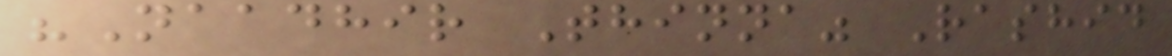"Naadhir Thinna" Rashid
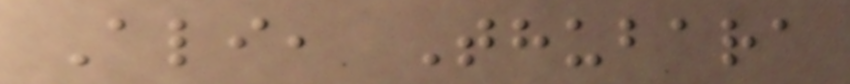Ali, Thubara
